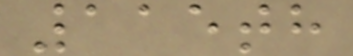115th
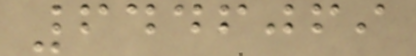6446069
